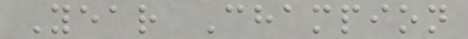Year Champion
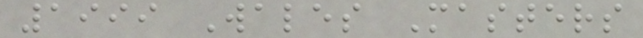1999 Wales Masters
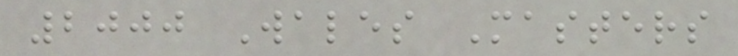2000 Wales Masters
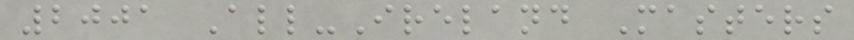2001 All-Ireland Masters
